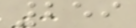259
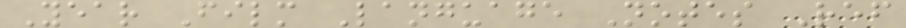Year Film Language Notes Ref
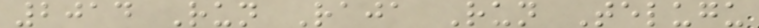2014 Run Raja Run Telugu
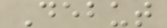Debut
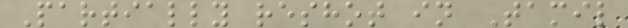Partially reshot in Tamil
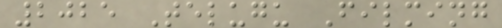2025 Telugu Filming
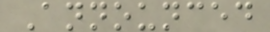Announced
